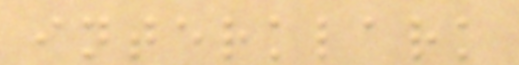interklark
